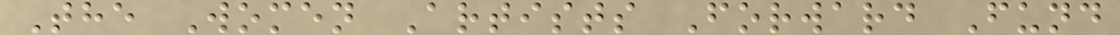The Women Artists Forward Fund
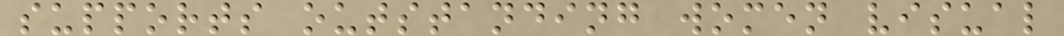supports outstanding women visual
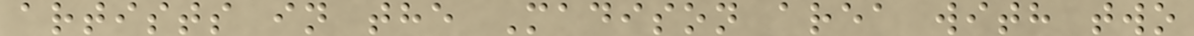artists in the Madison area with two
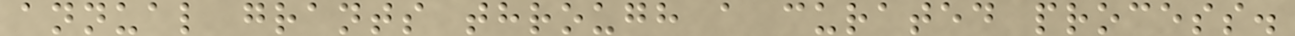annual grants through a curated process.
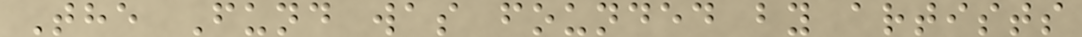The Fund was founded by artists
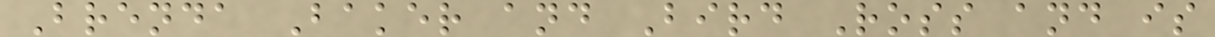Brenda Baker and Bird Ross and is
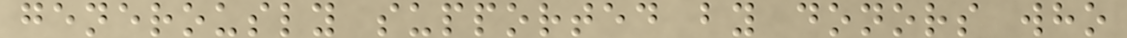generously supported by donors who
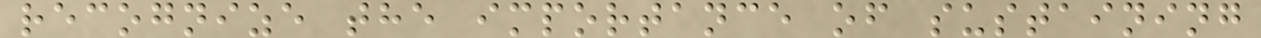recognize the importance of sustaining
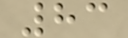83
